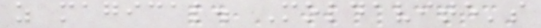as magical. Moldavite's
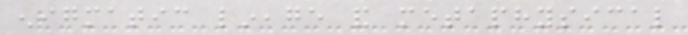enigmatic lineage and metaphysical
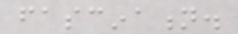fascination.
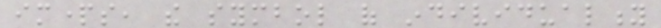imparts, the symbol of individuality
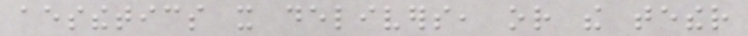aesthetics it delivers, or the tether
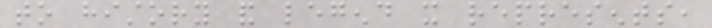to history and legend it represents,
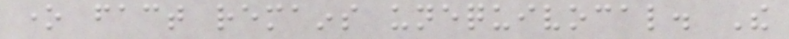one fact remains unequivocal. The
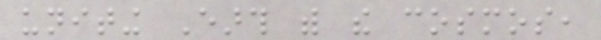uniting Earth with the cosmos,
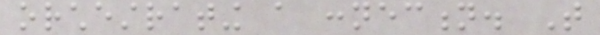orchestrating a connection. That
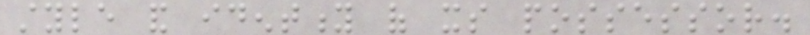style and identity of its possessor.
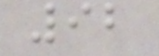92
